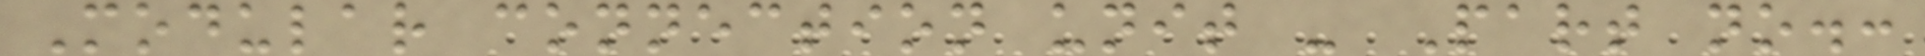Modular connection unit - Part no.:
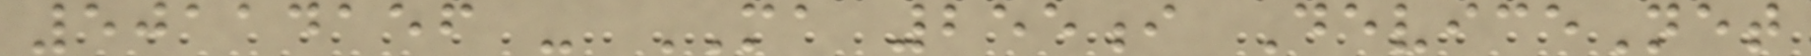50114156 - MA 255i DeviceNet
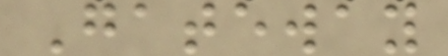Gateway
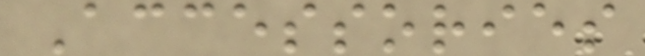Accessories
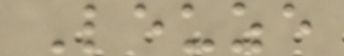Leuze
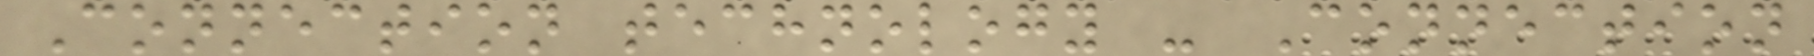Connection technology - Connection
